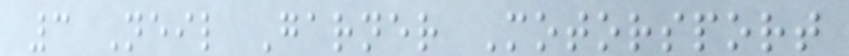3 Neil Garner Motorsport
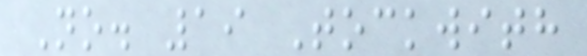No. 19 Tockwith
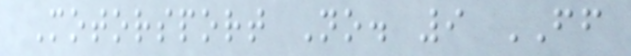Motorsport No. 9 FF
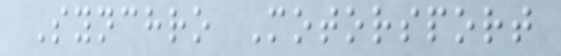Synchro Motorsport
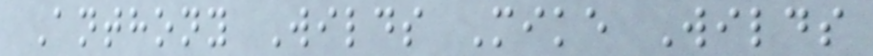Anthony Wilds Mike Wilds
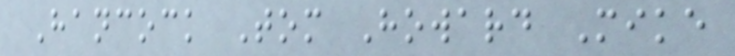Hancock Tom Howard Mike
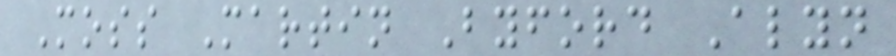Moss Martin Byford Alyn
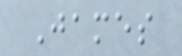James
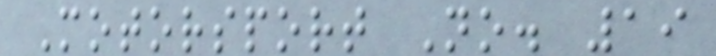Motorsport No. 19
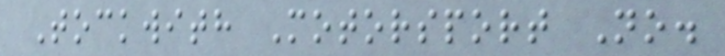Tockwith Motorsport No.
